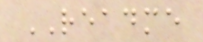README
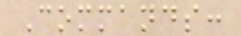Commands:
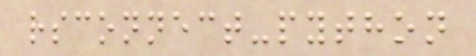rsconnect-python
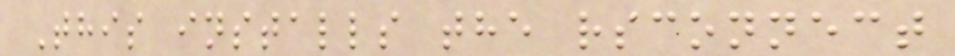This installs the rsconnect
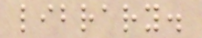library.
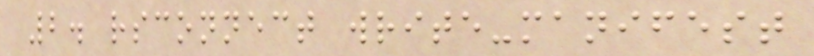2. rsconnect write-manifest
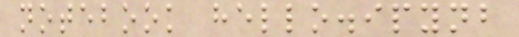notebook hello.ipynb
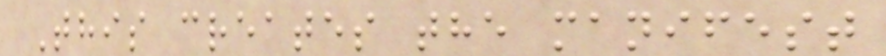This creates the manifest
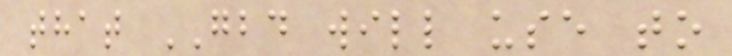that GBD will use to
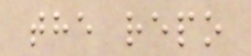the repo
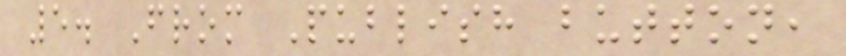5. From Publish button,
